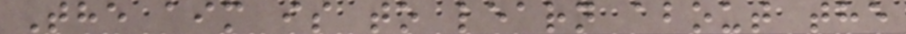The aim is to learn about the
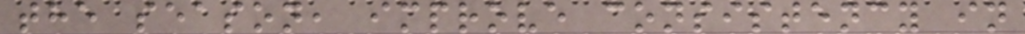the season, improve consistency in
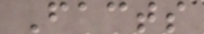Facts
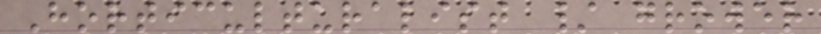Horticulturalist / grower
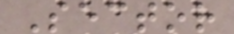Sector
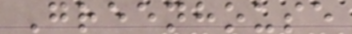Greenhouse
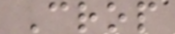Crop
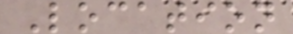Location
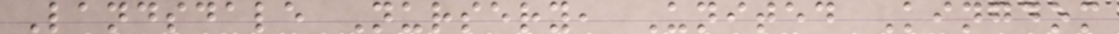Landsdale Nursery, United Kingdom
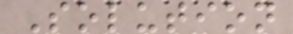Solution
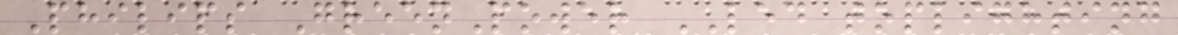Philips GreenPower LED toplighting
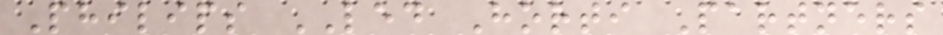Philips LED Horti Partners
